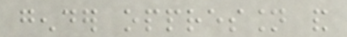gender oppression and
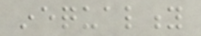inequality
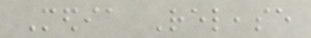Media Release
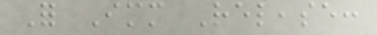For Immediate Release:
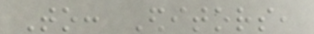To: Editors,
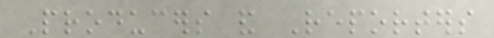Producers and Reporters
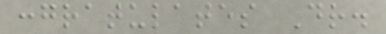congratulates Dr.
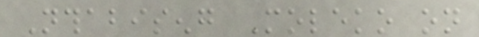Nthabiseng Moleko on
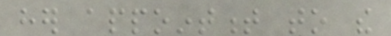her appointment to the
